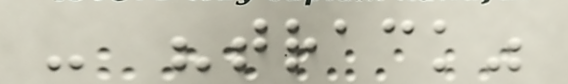- "track"
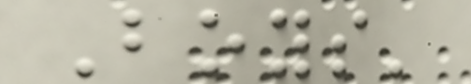Boys'
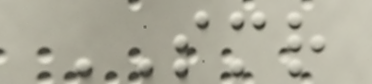SMR
